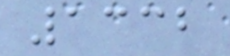1332
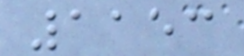1153
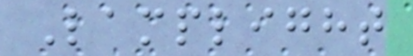Lamplight
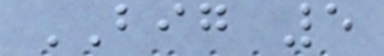BIG 5
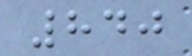840
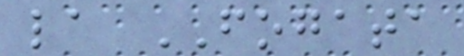la FOGATA
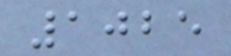1025
